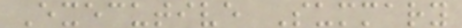Executive Summary
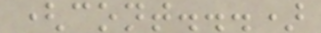(cont...)
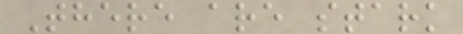There are stark
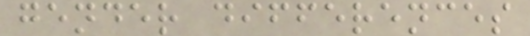gender differences
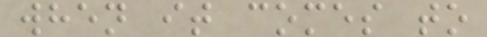when it comes to
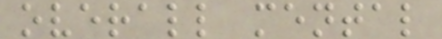overall mental
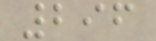296
